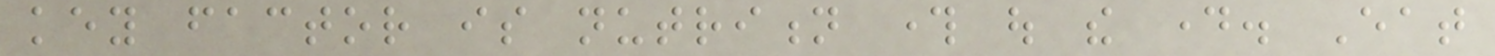key factor is nutrition through out the day. Eat
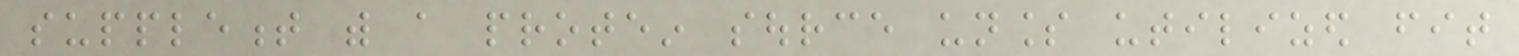supplement with a protein source unless utilized fit
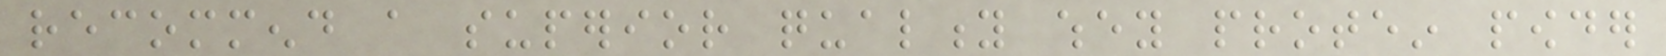recommend a superior quality whey protein powder
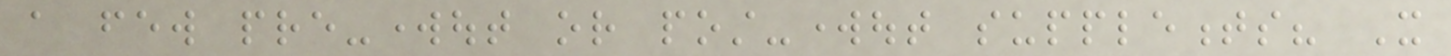a few pre-workout or post-workout supplements? It
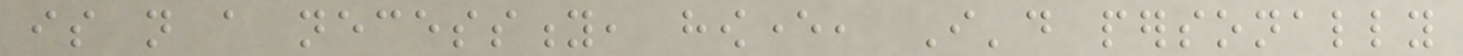is not a necessity, however, I'd personally
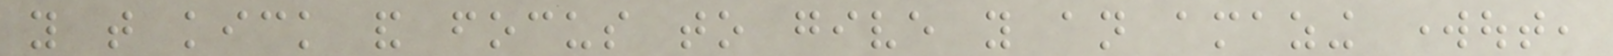you that kick and focus to give you an amazing workout,
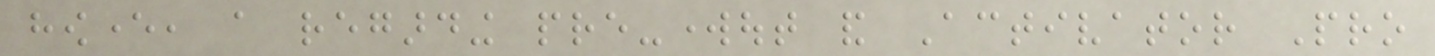however, a regarding pre-workout and Activator Pro
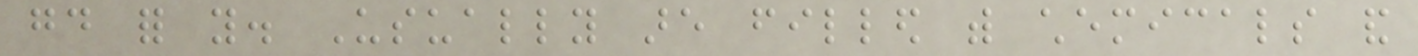good for you. Usually are filled with chemicals and
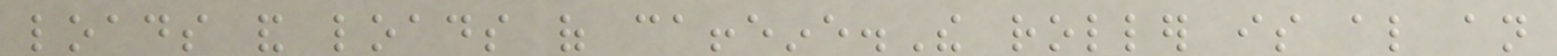loads and loads of caffeine.The roller is also an
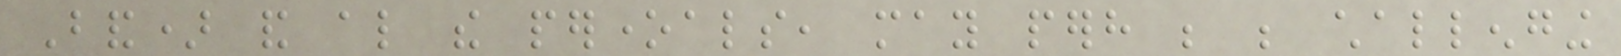Band) and also the peroneals, may perhaps be be challenging
